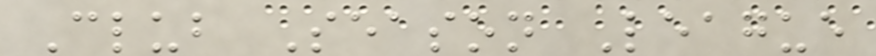Club Season League
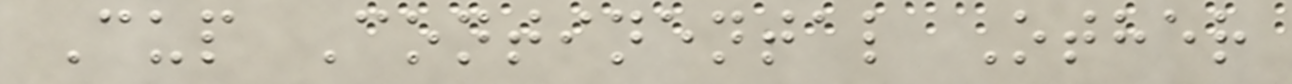Cup Continental Other
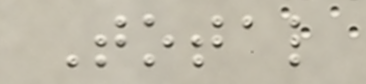Total
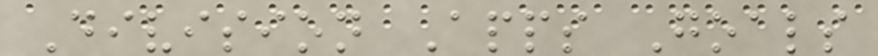Division Apps Goals
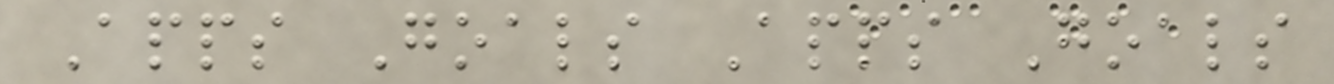Apps Goals Apps Goals
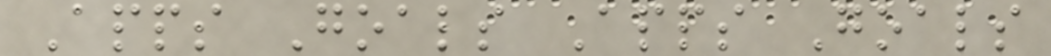Apps Goals Apps Goals
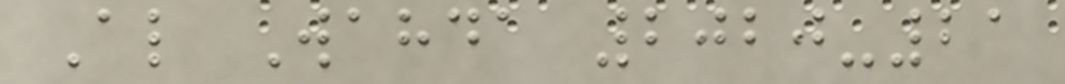Al Wahda 2020-21
